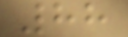88
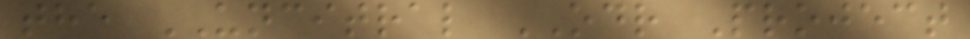the UNCITRAL ODR Project
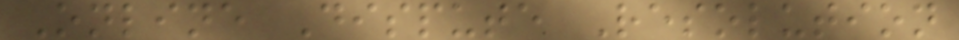Online Dispute Resolution
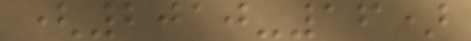(2010-16)
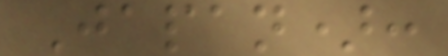Japan):
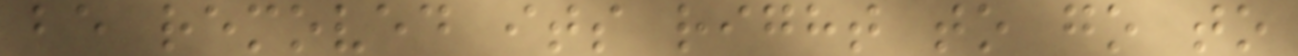be removed its right to go to
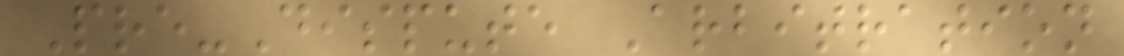Pre-Dispute Arbitration
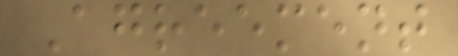Agreement
